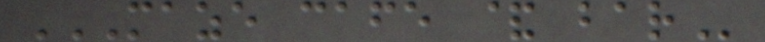MAZE CAFE & BAR
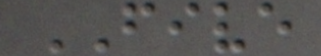FIVE
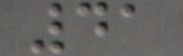41
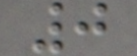0
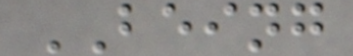BEING
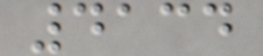4134
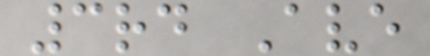3rd Ave
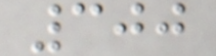300
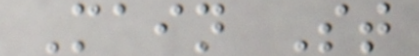Main St
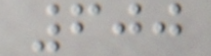600
